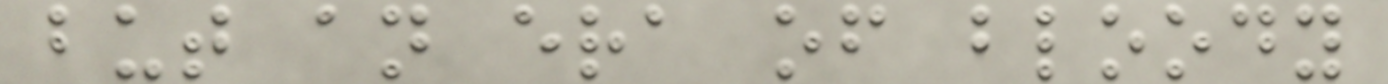but an era of bloody
